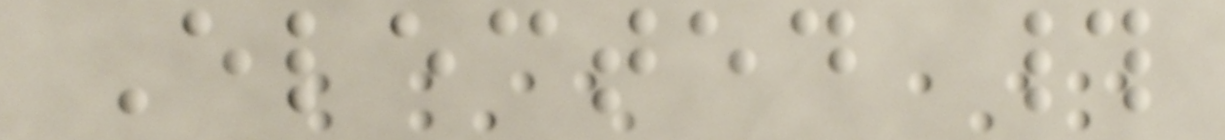Elected #
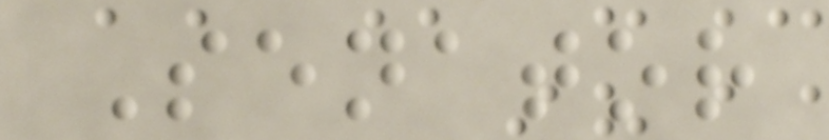Senator
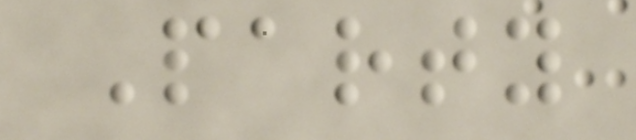Party
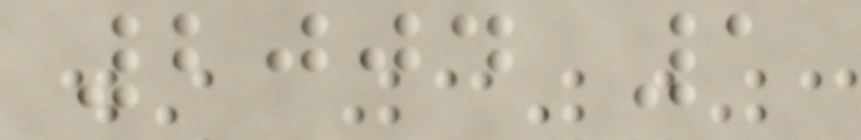2004 1
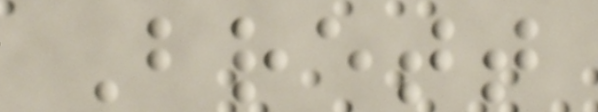Brett
